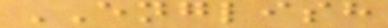ENGLISH
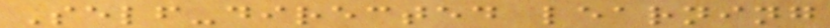Self-directed learning
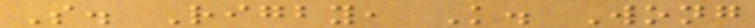S. Rigby, K. Wong
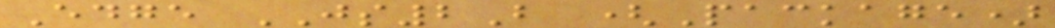Edge JS2B (Package)
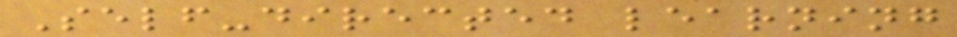Self-directed learning
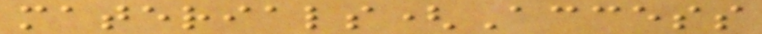materials(Access
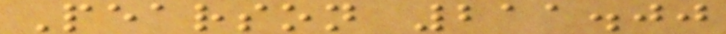Pearson 211.00
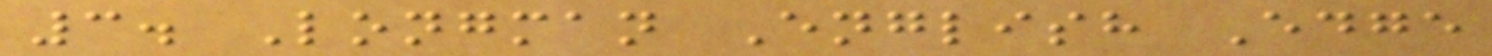3. Longman English Edge
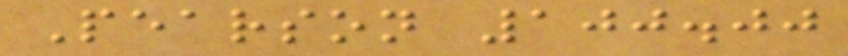Pearson 100.00
